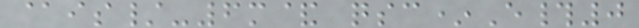@is/-6m& qsc*E#0
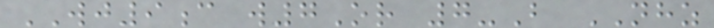WJ9c w7Or 7-B NHZ
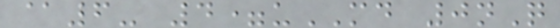@6- 4=uMD 0nQ
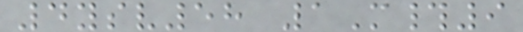4ysv58 1M#9
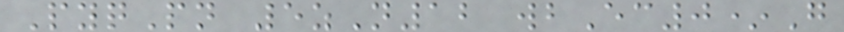PyqPn 5zN12 wbEc0*G
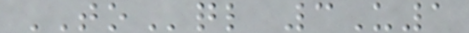TOql 3U1
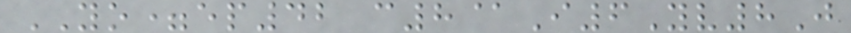YO=ep42 c8@I6Yv8J
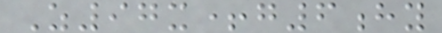Z97x+g6hy
